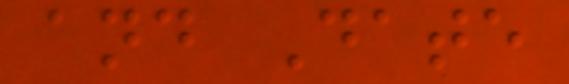and Date
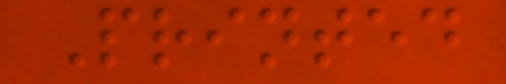Printed
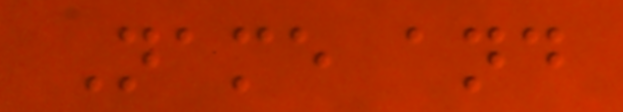Name and
